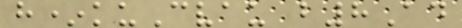h*kuCvau b8Ad
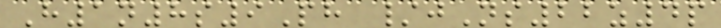H1n8s9Ph /jNs22z4p
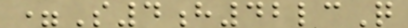=S4h42lcQ
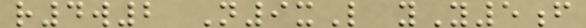r4w2 N9xL yY5f
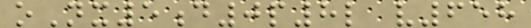oNx5d0p8l v658
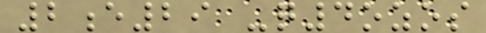2e29 -q4ozos
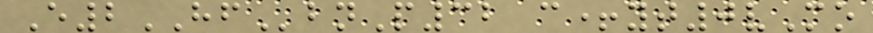E2HFbnP32 c+yt0vMo
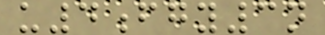u4fgy3n
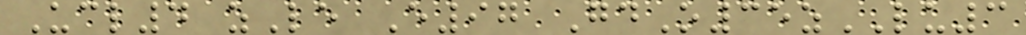Ucl4 zLe E97 GdO35zLU3
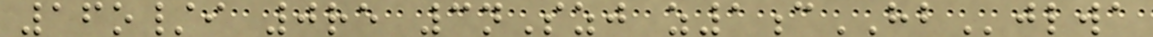16o/i 0re 3nSzj z1cHBjlwa
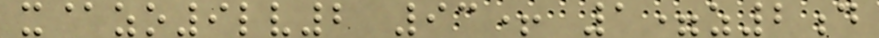x@zo9lv2 93+ 1=z2d
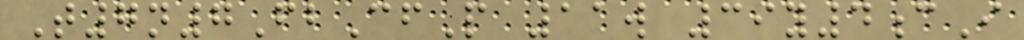T7n7FbCfP 11w 39y4cI
